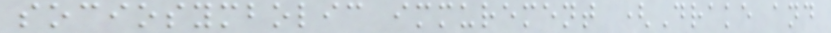sociosymbolic immurement (Drake and
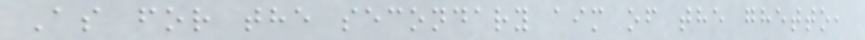As for the secondary aim of the ghetto,
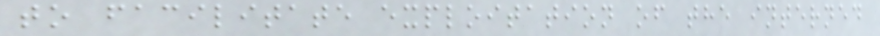to facilitate exploitation of the interned
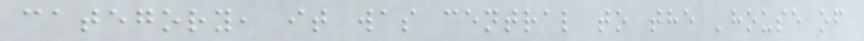category, it was central to the 'house of
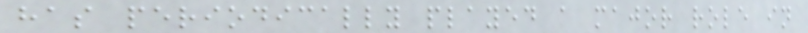has periodically played a major role in
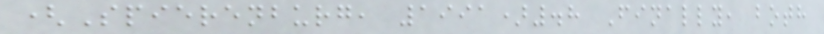(Spierenburg, 1991).8 Finally, both
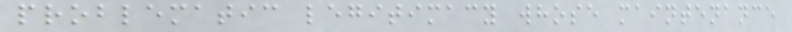problematic legitimacy whose maintenance
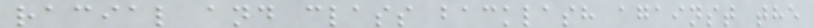racial and class backlash against the
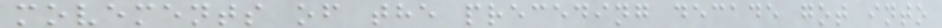movements of the preceding decade got into
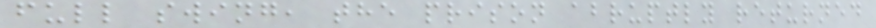full swing, the prison abruptly returned
